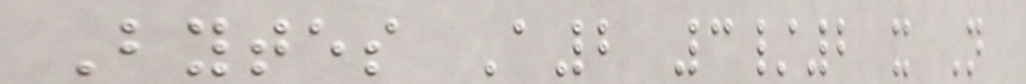Bytes A2 3/2 x N
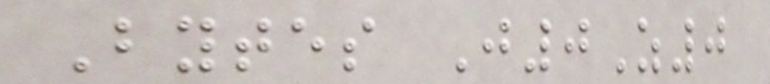Bytes J0Z0
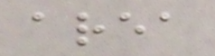area
